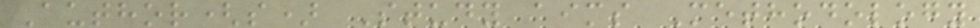Author(s) Study aims Methodology
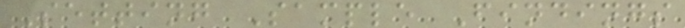Setting Sample Findings
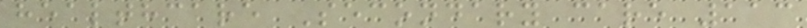healthcare Secondary care 113
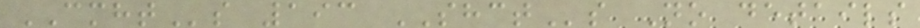CMHTs 193 SHCTs No details
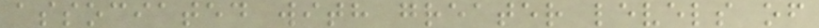associated with greater levels of
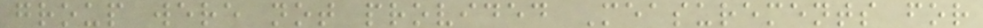group were not provided Measurements for
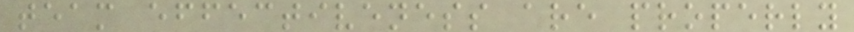team effectiveness are properly
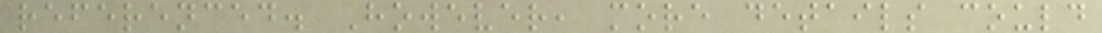referenced. However, more details could
